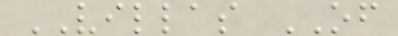VILLAS OF
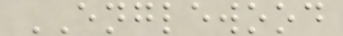ENGLEWOOD
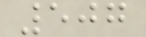507
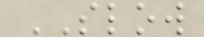SLOW
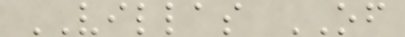VILLAS OF
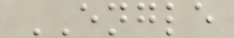ENGLE
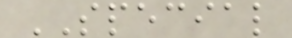SPECIAL
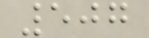507
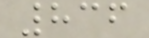836
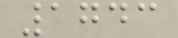1743
